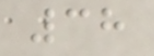38
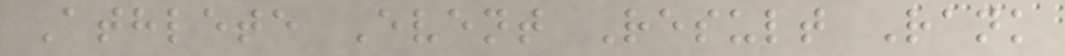Athlete Event Result Rank
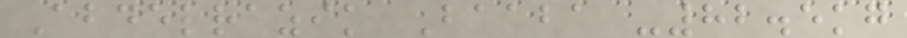Abdelrazik Baaba -82.5kg
